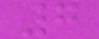7
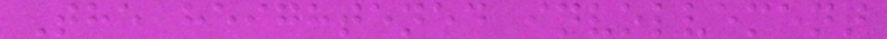The heightened involvement
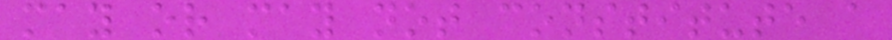may or may not constitute a
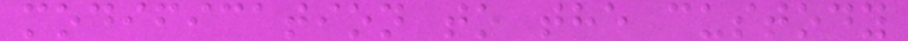modification to the custody
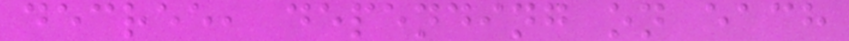decree, depending on each
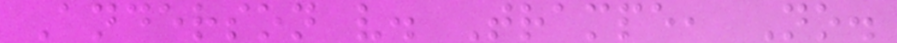Anderson v. Trampe, No.
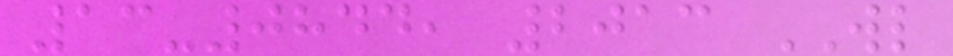13-0844, 2013 WL
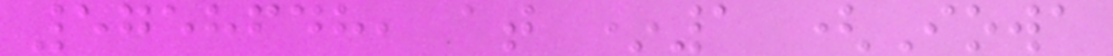5758648, at *1 (Iowa
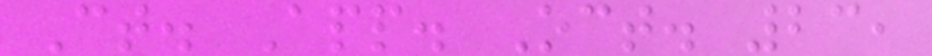Ct. App. Oct. 23,
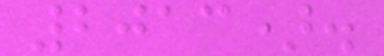2013).
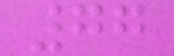77
